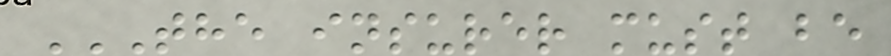THE INSURER MUST BE
